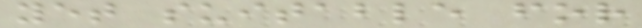yet suitable for
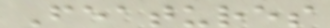Features
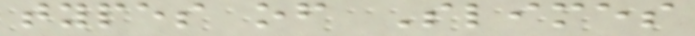types of Slimes
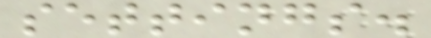settings.
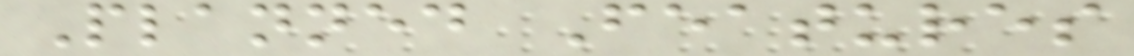Planned Features
